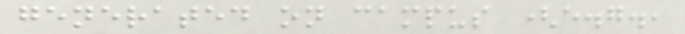generated on campus (e.g.,
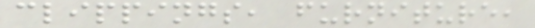clippings, furniture,
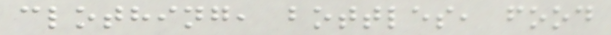clothing, bottles, food
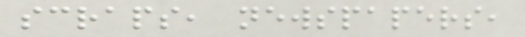scraps, newspapers,
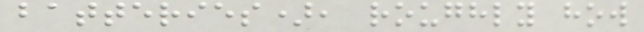batteries), roughly how
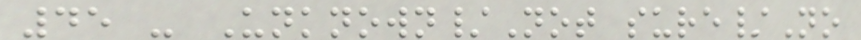45 - Unknown/Not sure/No
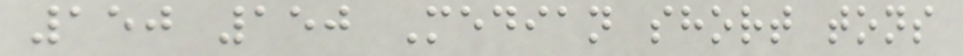150 150 Median short tons
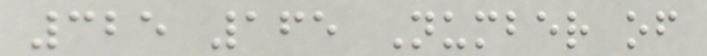325 165 Number of
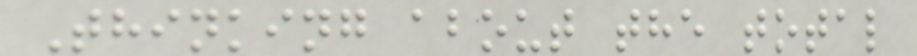Thinking about the total
